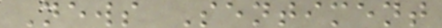News Sentiment
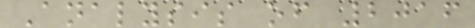Analysis of 2016
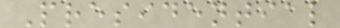Presidential
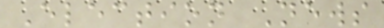Election News
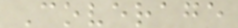Coverage
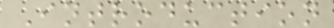Introduction
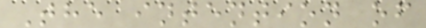The intention of
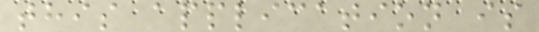this application is
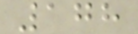178
